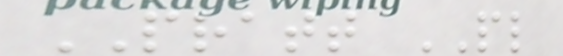PRATT PL
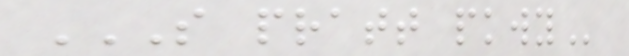S PRATT PKWY
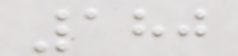180
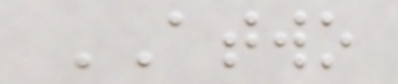ATWO
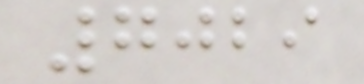7029
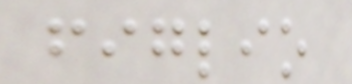figlio
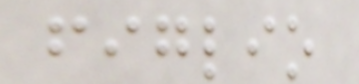figlio
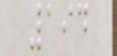194
